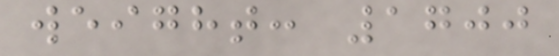weight: 1700
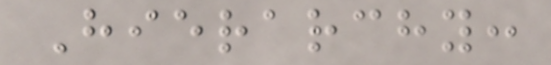Hierarchy:
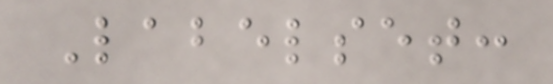Labelset:
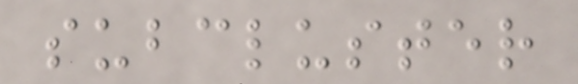subcluster
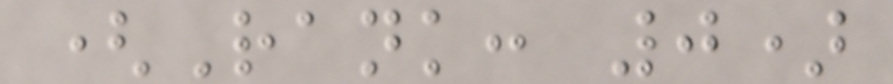(Rank: 0)
